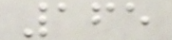165
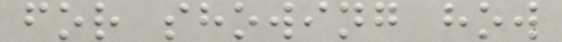for showing how
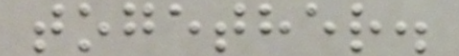together.
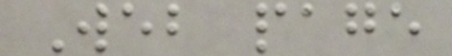Web page
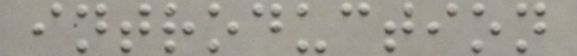introduction
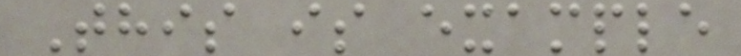This is example
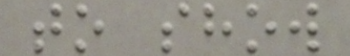to show
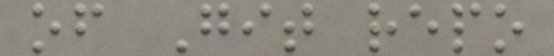of Git repo
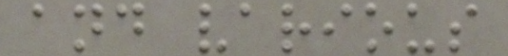and various
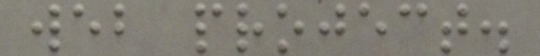web project.
